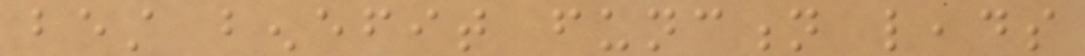best benefit function leads
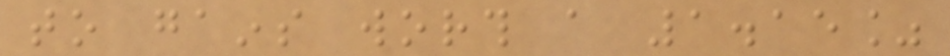to gains worth a 1.15%
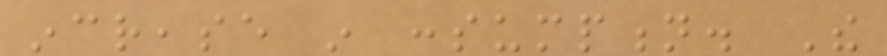increase in consumption. The
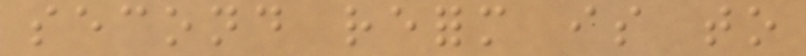second reform is to
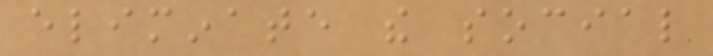eliminate the social
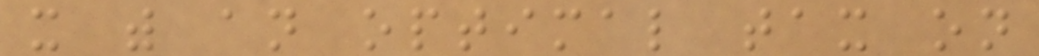it with an optimal tax on
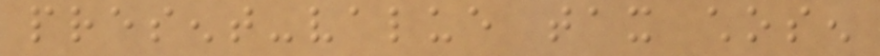present-value tax chosen
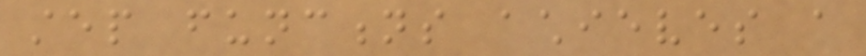step functions achieves a
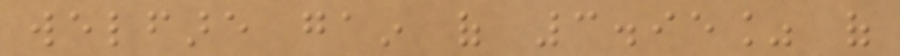welfare gain of 3.95% of
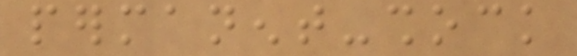permanent-shock
